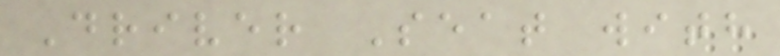Driver Seat with
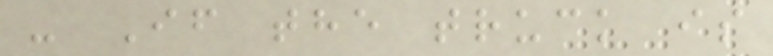- If the truck is
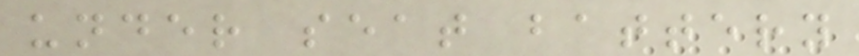under seat battery
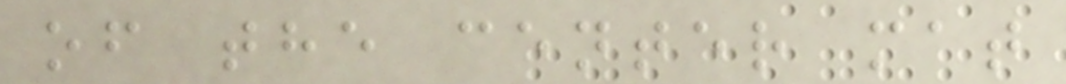of the center mat
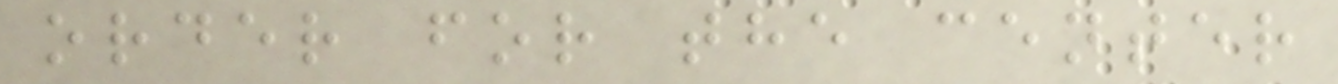order for the center
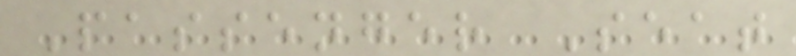Passenger Seat
